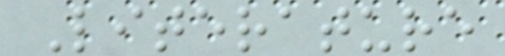Literature
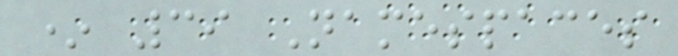* 39 Namespaces
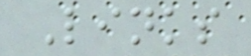Links
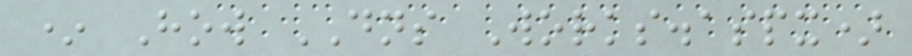* How DNS Works.aspx)
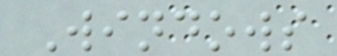Windows
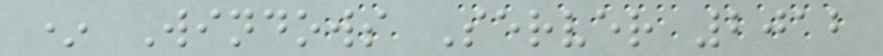* Windows Server 2012
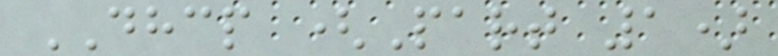DHCP (Part 1)
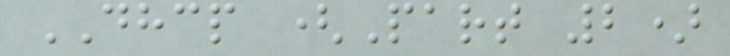DHCP (Part 2)
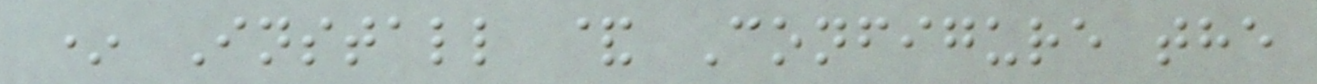* Install & Configure the
